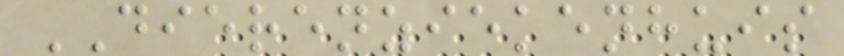DIERENZIEKENHUIS
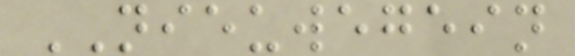NIEUWEGEIN
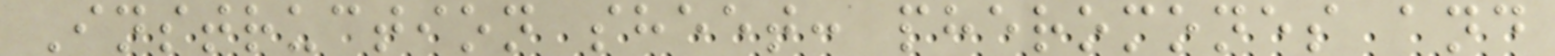Instruction sheet: pheromones and
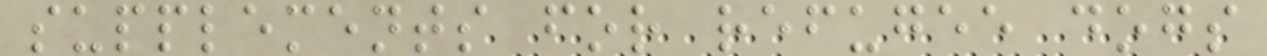supplements for refugee dogs
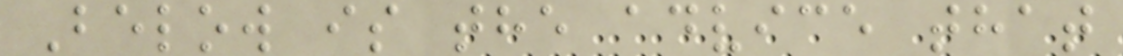Below is the advice that
